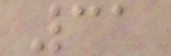31
